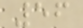56
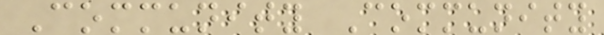Community Community
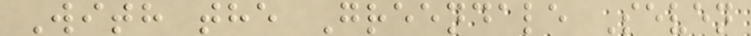With the Greendale Seven
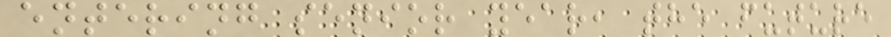entering senior year, the future
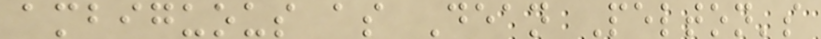ambiguous as Dean Pelton's
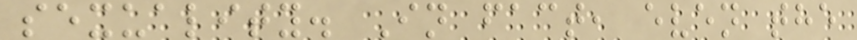sexuality. In fact, even the
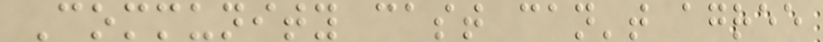Community cast can't agree
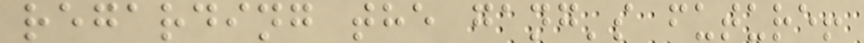regarding the gang's future!
